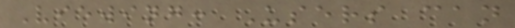Viewing: Users can
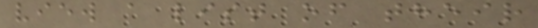view a list of their
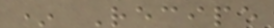* Recipe
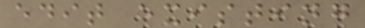edit existing
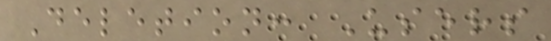Deletion: Users
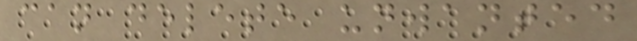can delete unwanted
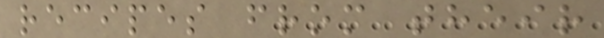recipes from their
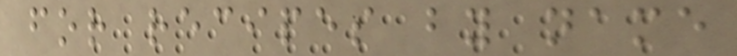for recipes by name
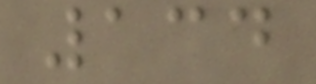134
